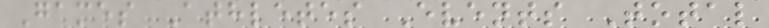Games Athletes Events Total
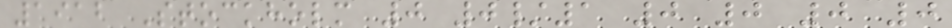1912 Stockholm 0 0/1 0 0 0 0
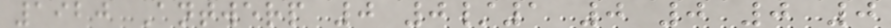1920 Antwerp 0 0/1 0 0 0 0
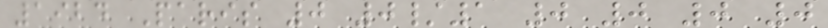1924 Paris 0 0/1 0 0 0 0
